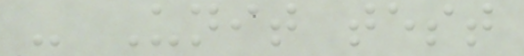- Unit test
